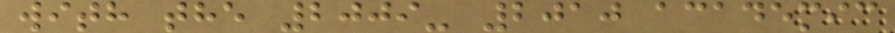with the 2009- 2010 academic
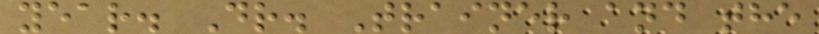year. Dr. Trainer and the
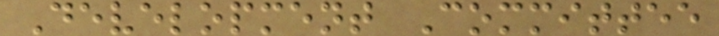Development Committee
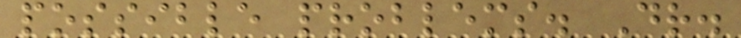possible problems. Dr.
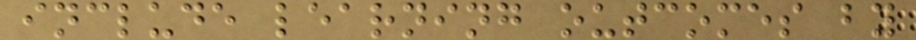include learning outcomes by
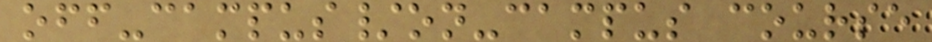off-campus/on-campus course
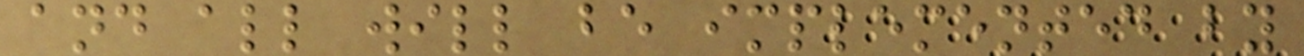and all will be implemented by
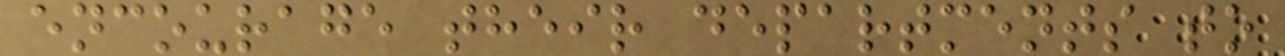encourage their departments to
